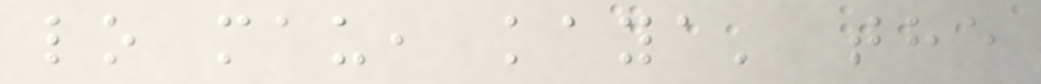lo mau, kaya' the
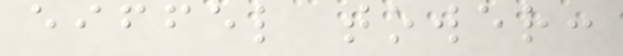eiffel tower:
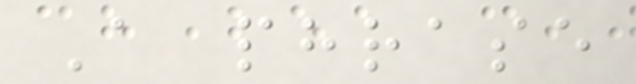A phrase
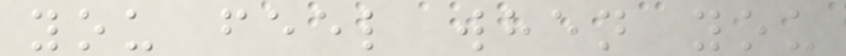you feel when you
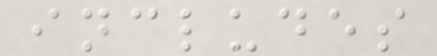includes
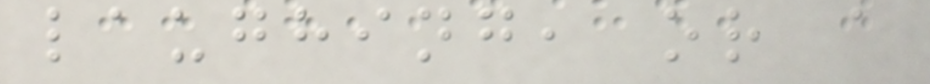laughing, or a
